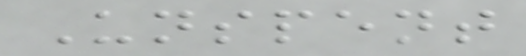Unspent
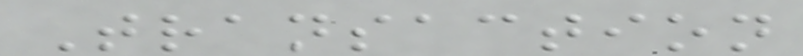Transaction
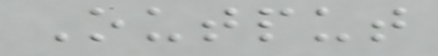Output
